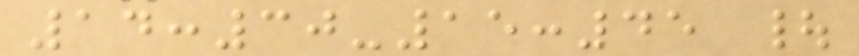14:30-15:45 |
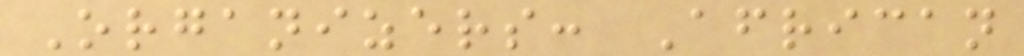Organizers: African
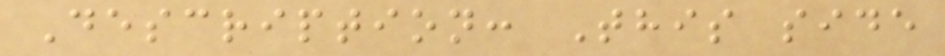Description: This side
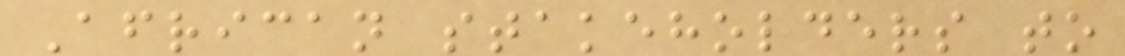African stakeholders to
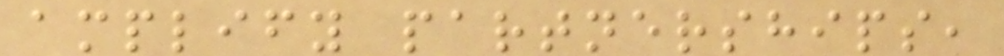amplify partnerships,
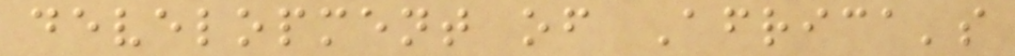development of Africa's
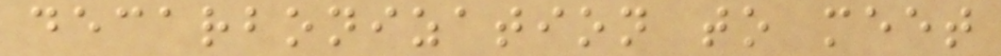decarbonization to meet
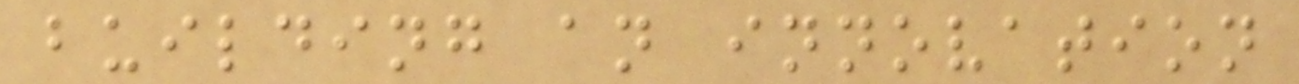building an innovation
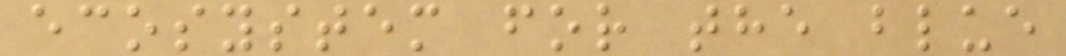ecosystem for the blue
